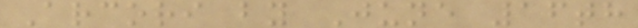Arcori by June 16th
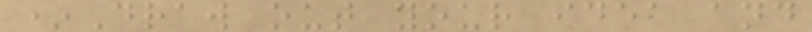*Draw out your idea and
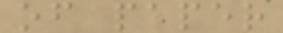of paper
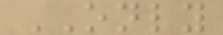ONLY
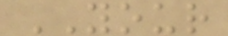YOUR
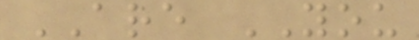ARE YOU
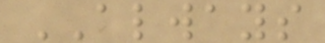ALWAYS
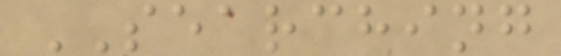SEARCHING
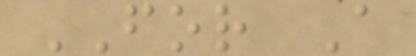FOR A
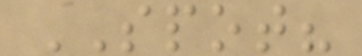SPOT?
